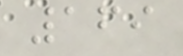169
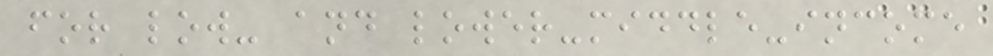for low- and lower-middle-income
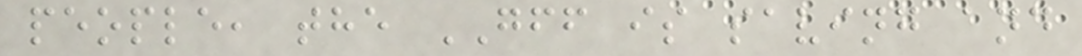people, the GFF is saving and
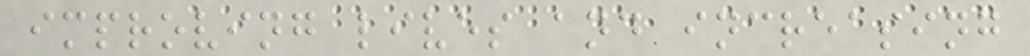improving lives and increasing
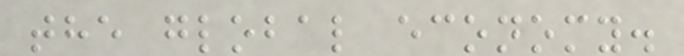the global economy.
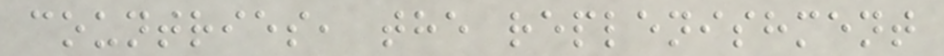countries, the replenishment
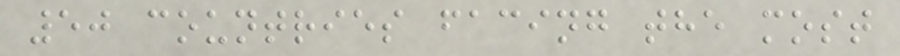50 countries facing the most
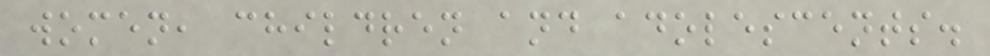women, children and adolescents.
